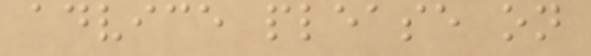advice please on
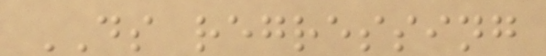DS regressing
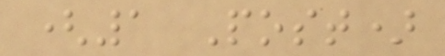(1 Post)
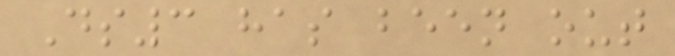Ds3 has been out
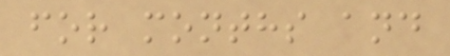for months and
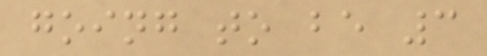going to be 3
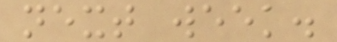next week.
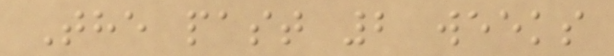The past 2 weeks
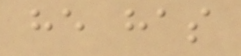he has
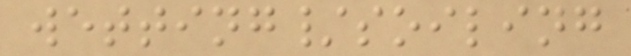wetting/soiling
